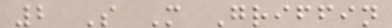2 S M Griffin
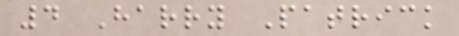4 Harry Patrick
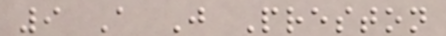9 A J Preston
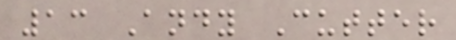13 Andy Cutter
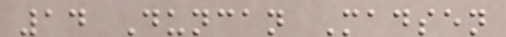14 Duncan Madsen
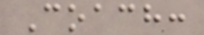Coach:
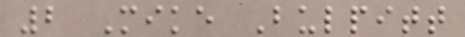2 Mike Bulpitt
